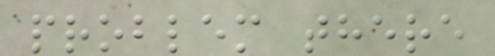problem there
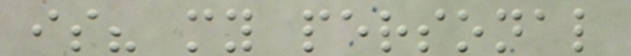is? my personal
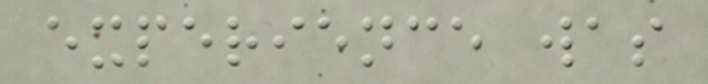experience was
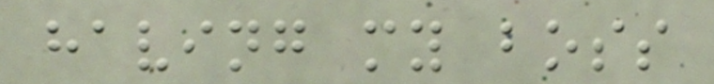having my boss
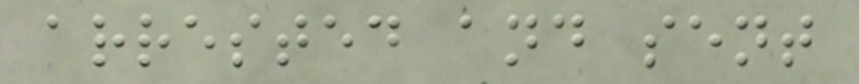arrested and sent
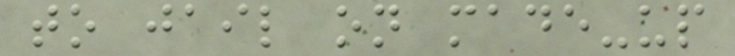to jail on made-up
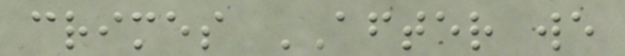crimes AFTER we
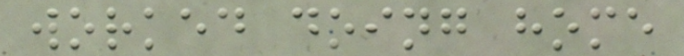worked doing home
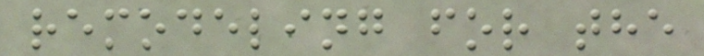remodeling for the
